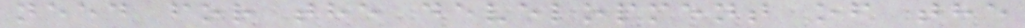need for the development of the
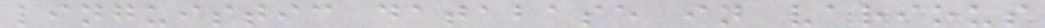linguistic database in various
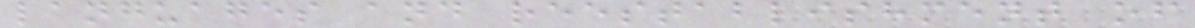languages and reestablishment of
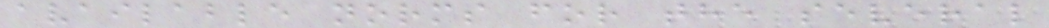available norms for the several
